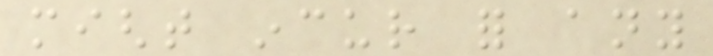might incur for any
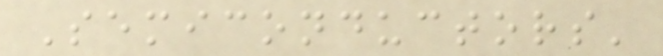Semiconductors'
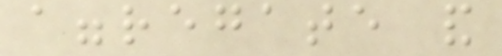aggregate and
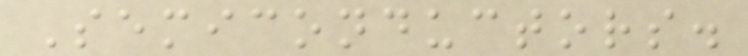Semiconductors.
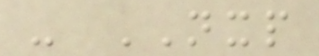- NXP
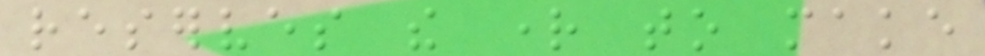reserves the right to make
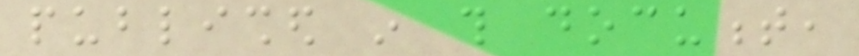published in this document,
